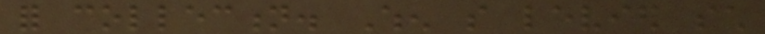for collection. When so levied such
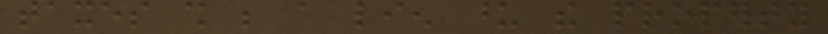taxes shall be a lien upon the property
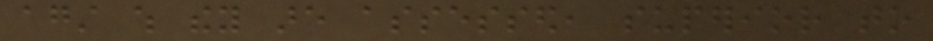against which they are assessed, superior to
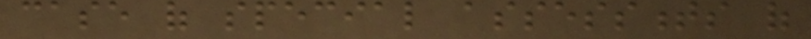case of special assessments of
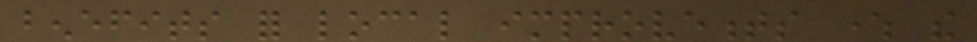benefits for local improvements where the
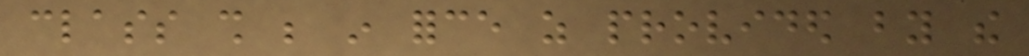class shall be in force as provided by the
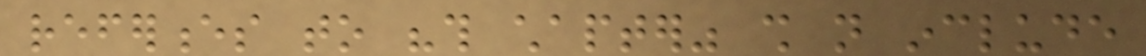references to "this chapter" shall not include
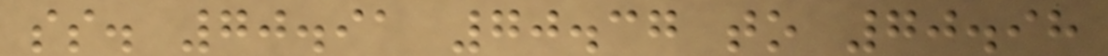ss. 70.91 70.37 to 70.98
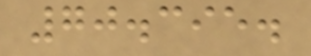70.395.
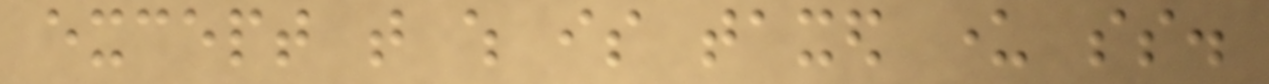except that which is taxed under ss.
